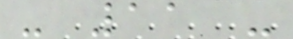- 11 -
